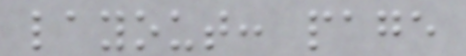layout: page
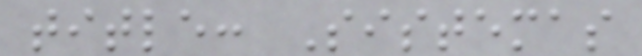title: Sistemas
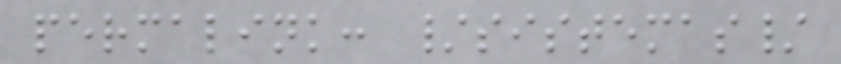permalink: /sistemas/
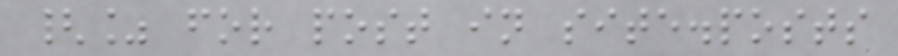{% for post in site.posts
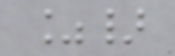%}
